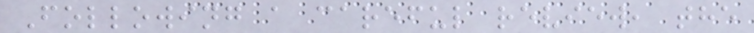Following a careful review, the
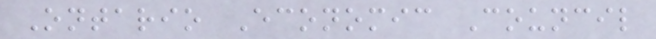Ontario Economic Council
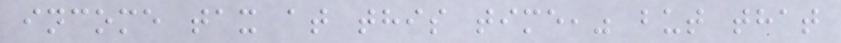income tax at this time," but that
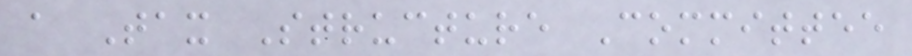a Tax Structure Committee
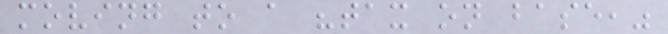moving to a "tax on base,"
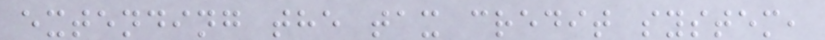extending the tax credit system,
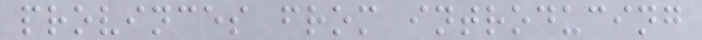provinces from introducing
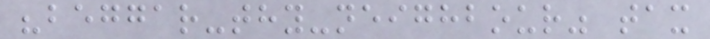"beggar-thy-neighbour" tax
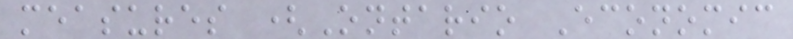measures (Ontario Economic
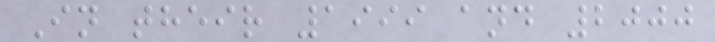In their 1999 and 2000
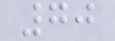70
